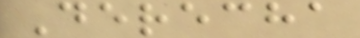Derecha
